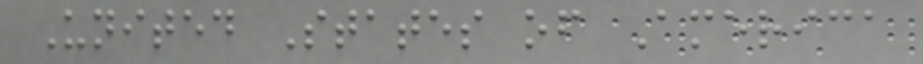United States of America
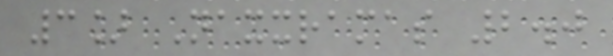3] Naxxramas 2.0
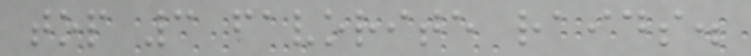top 3 favorite raids.
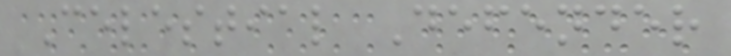Celestial Defender
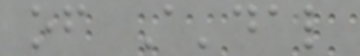of A'dal
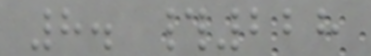8. #228
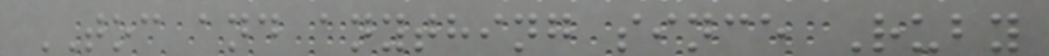TOC and anything since Ruby
